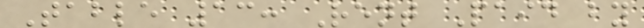Table 13: Rent Paid by
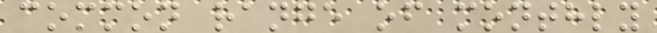common range of monthly
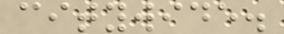citywide.
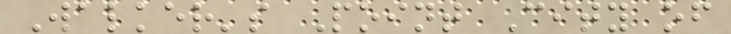Walker's Point City of
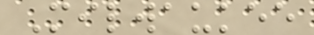Milwaukee
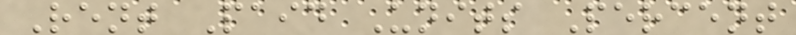Rent Paid Units Percent
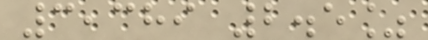3,389 2.5%
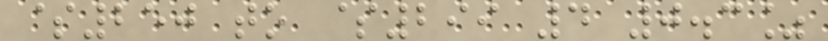$250 to $299 4 0.3%
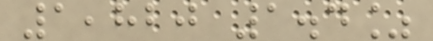1,820 1.4%
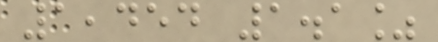1,454 1.1%
